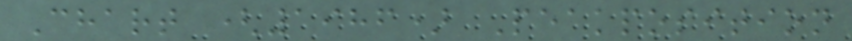Chart (1986) Peakposition
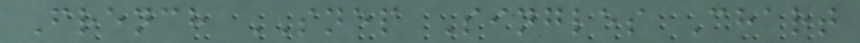French SNEP Singles Chart
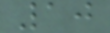10
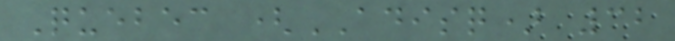Quebec (ADISQ) 32
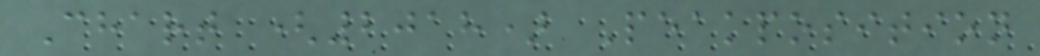Chart (2018) Peakposition
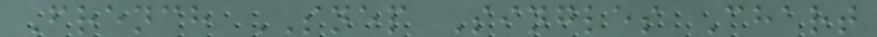French SNEP Singles Chart
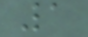1
